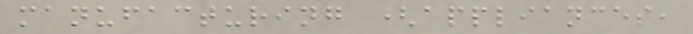manufacturing (appliances,
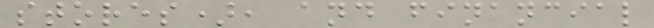stores), and financial
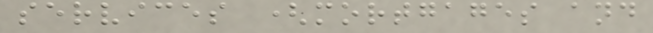services (mortgages and
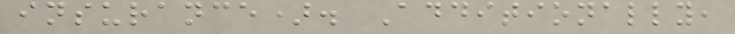insurance). Additionally,
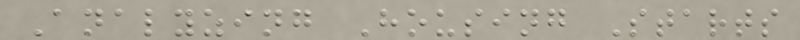Analyzing Housing Starts
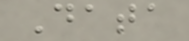Data
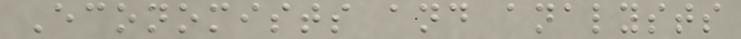Economists and analysts
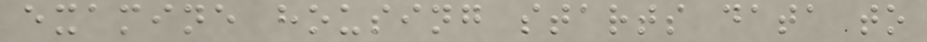examine housing starts data to
